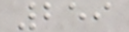259
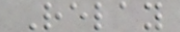Relay
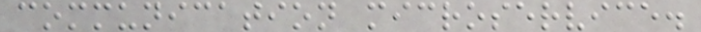communication microservice.
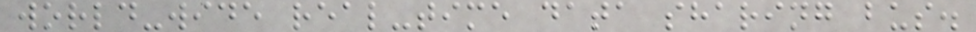world-wide real-time data sharing bus.
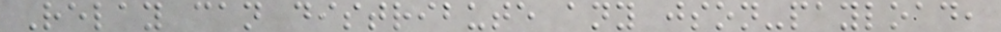Relay can distribute any json-payload,
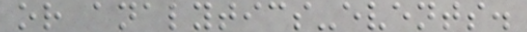or analytics-events.
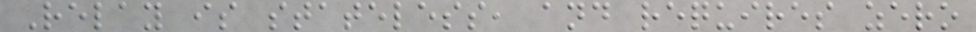Relay is stateless, and requires zero
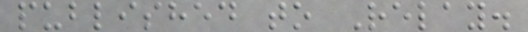published to Relay.
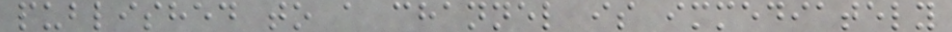published to a channel is immediately
